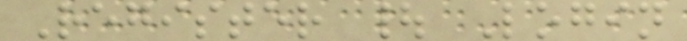Register | Login
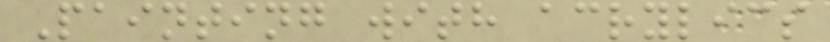Painting with acrylics
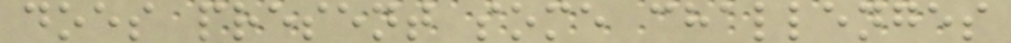does present some challenges
